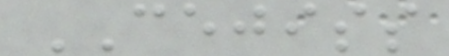CEJISS
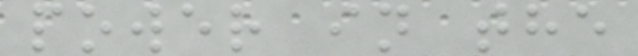power in the
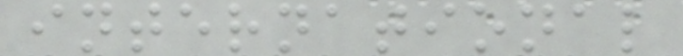international
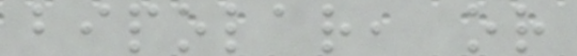bipolar, or
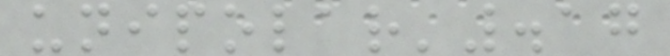unipolar'.17
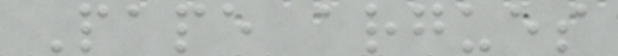Pape argues
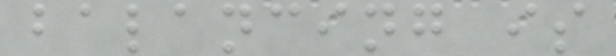balancing is
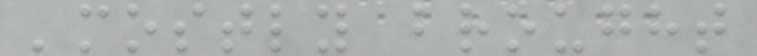'mostly brought
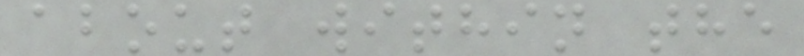about within the
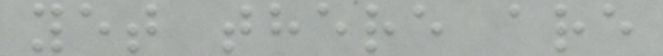yet there are
